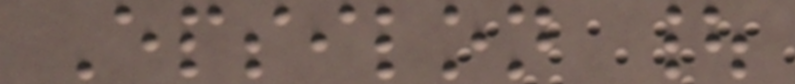Epsilon |
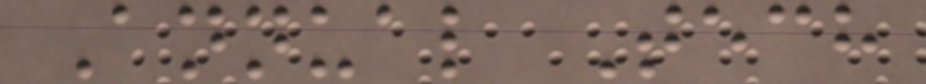Annual Tech
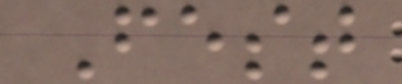Fest
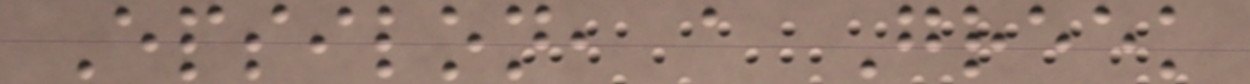Epsilon, a Greek
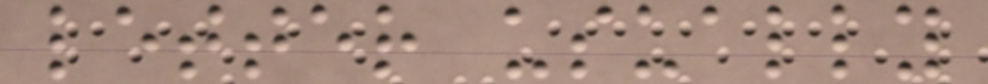letter usually
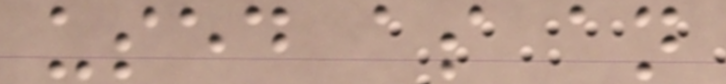used as an
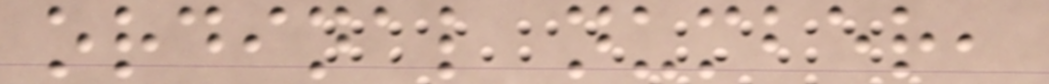ordinal number,
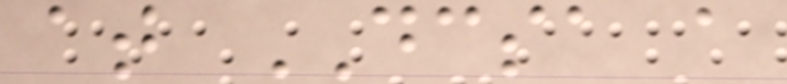at DCSA a
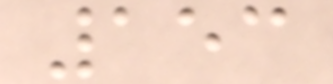153
